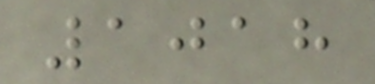1018
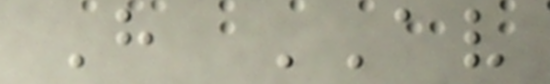H AV
